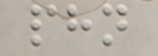phn
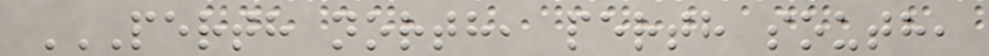PERTH NORTH, PERTH SOUTH,
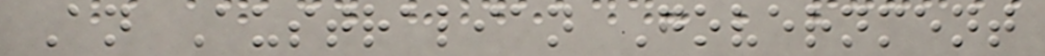An Australian Government
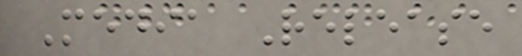Media Release
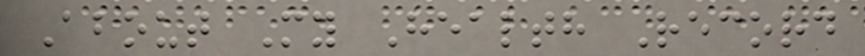About My Health Record
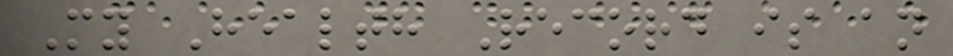My Health Record is an
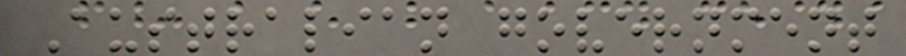Australian government
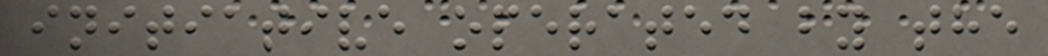initiative operated by the
